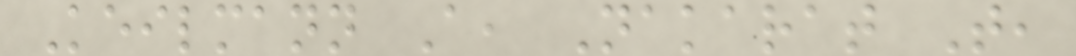Keilmann A, Nakarat T,
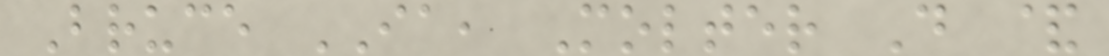Bruce IA, Molter D &
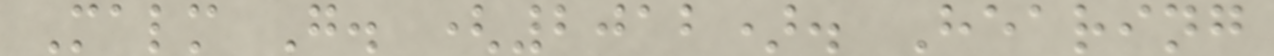Malm G. (2012). Hearing
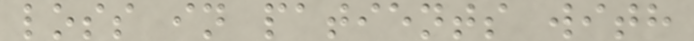loss in patients with
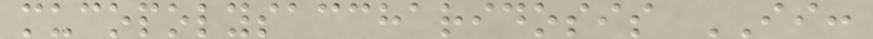mucopolysaccharidosis II:
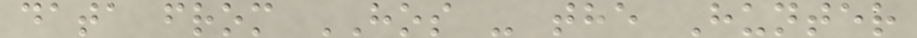data from HOS - the Hunter
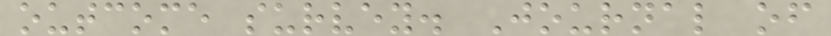outcome survey. Journal of
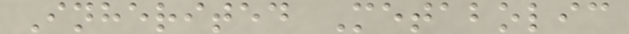Inherited Metabolic
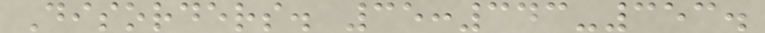Disorders. 35:343-353.
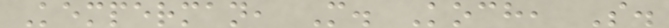Kemperman, M. Koch, S.
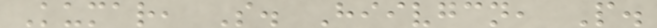Kumar, S. Hiivgcn, P.
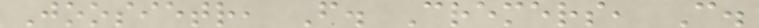Joosietr, F. Cremers, C.
